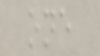one
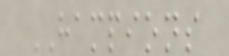HAMPIONS
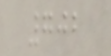702
